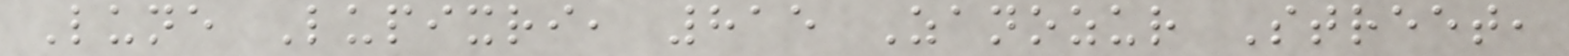Lune Lupixri, 815 Zanozur Street,
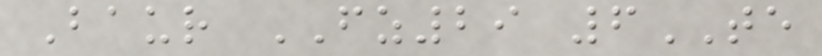Baur FZ29 6TE
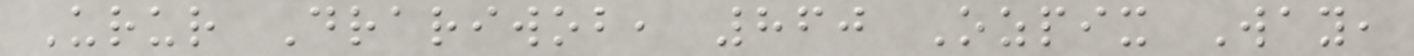Urur Drariwob, 860 Ozpix Way,
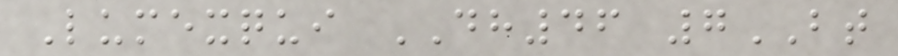Lumexqui DH46 7BT
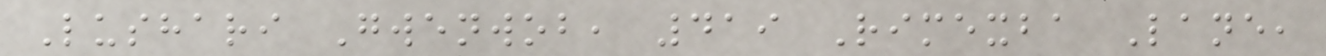Lushari Gwenwob, 419 Rimexba Lane,
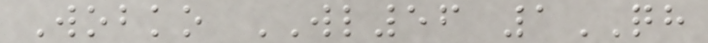Wobko WL56 1QH
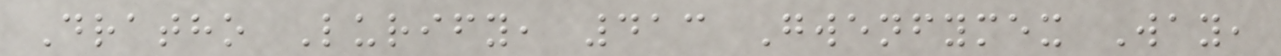Dratho Lurify, 413 Gwenfymex Way,
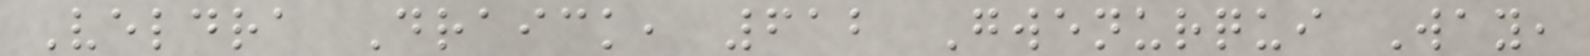Veldra Draick, 612 Gwenurqui Way,
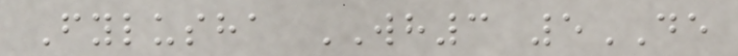Fylusha WH3 5DE
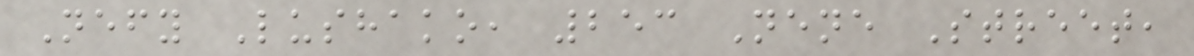Nefy Lushako, 253 Nene Street,
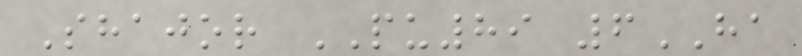Shajor PU89 6HA
